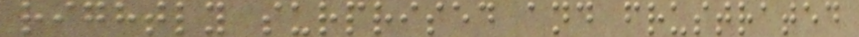rightly surprised and frustrated
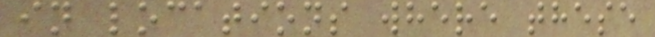in locations where these
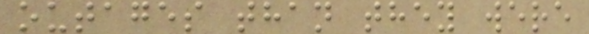outages than they were
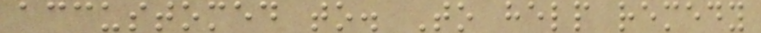accustomed to. To help remedy
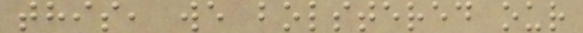this, we bolstered our
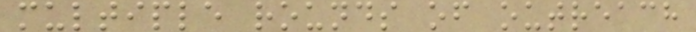multiple rounds of outreach
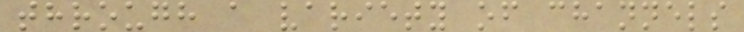through a variety of channels
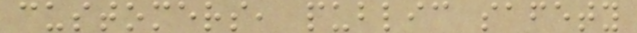customers, public safety
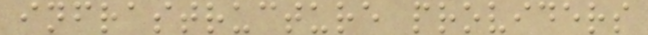infrastructure providers
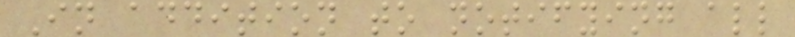In addition to notifying all
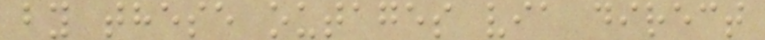by these outages via direct
